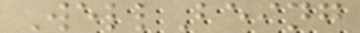WellBeing
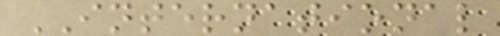INTERNATIONAL
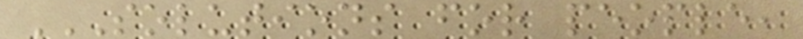SOLUTIONS FOR PEOPLE,
